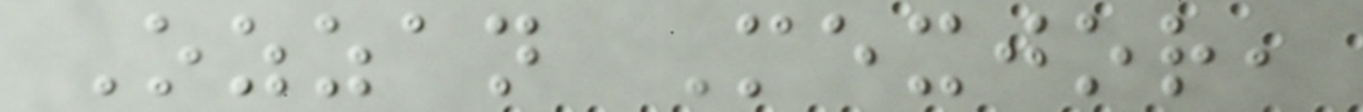Ozzan Mexjor,
